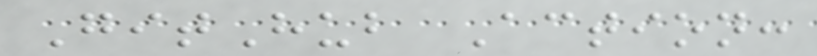GitHub Action:
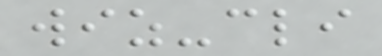wiz-cli
